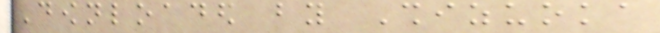Downloaded by Shizuoka
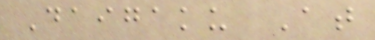Daigaku At
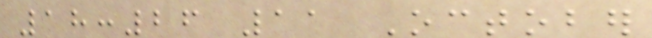18:26 11 October
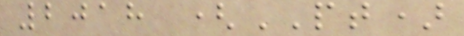2018 (PT)
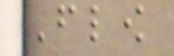Flow
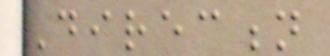Direction
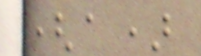(a)
